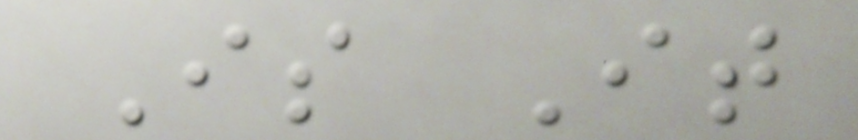Is It
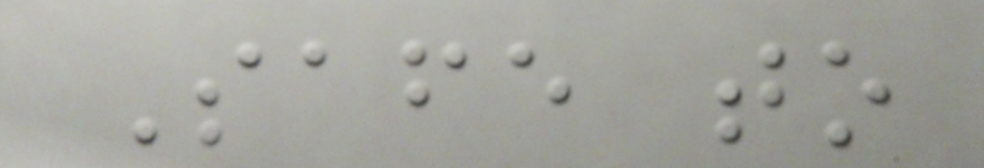Safe to
